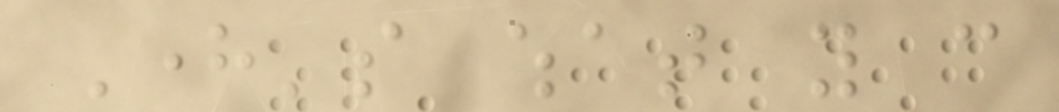Here's what you can
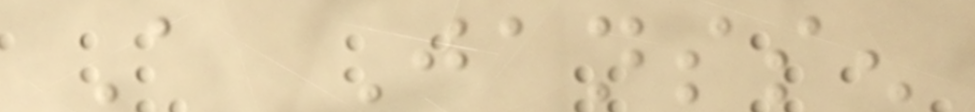A Janssen
